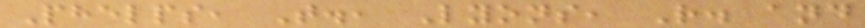Phelps, T., Lyons, R. and
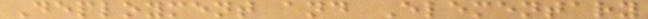Deployment and Elementary
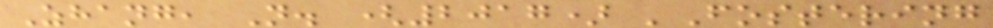Zhang, N. (2017) 'Fostering
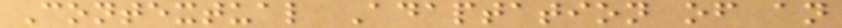Contextual Adaptation of an
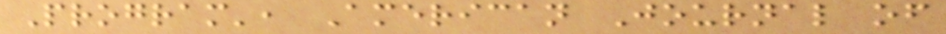Program', American Journal of
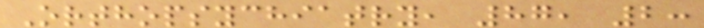Orthopsychiatry, 87, 2:
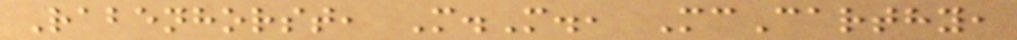Rabenhorst, M.M., McCarthy,
